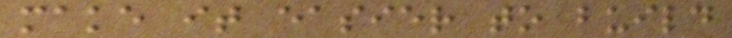make it easier to build
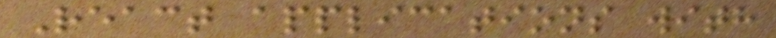React applications with
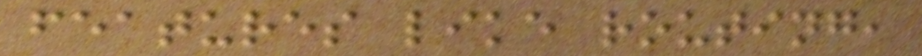features like routing,
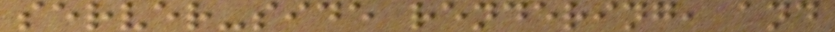server-side rendering, and
